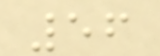56
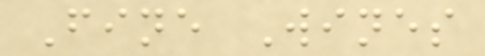Fine Wines
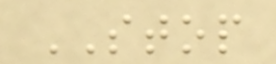STOP
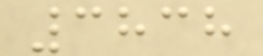3838
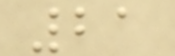21
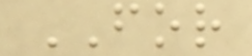FOR
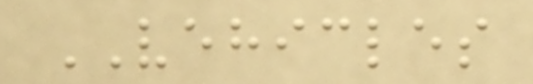VEHICLES
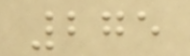275
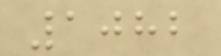1082
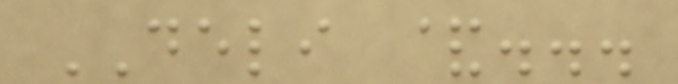DELI &...
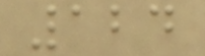124
